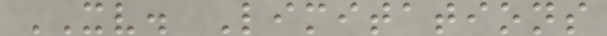XV. Limitations
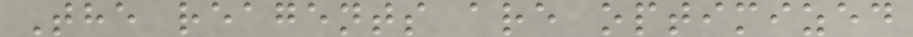The reagents are optimized
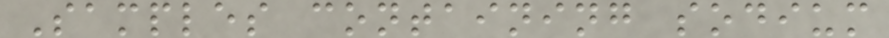Samples containing sodium
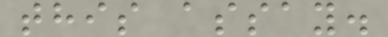this assay.
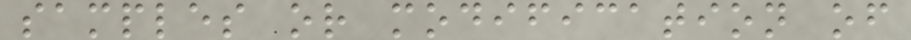samples or modification of
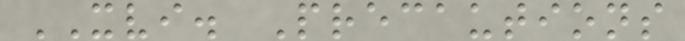XVI. Precautions
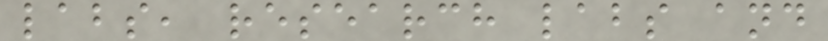labs, research labs and
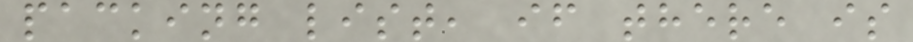packing list, if there is
